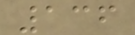136
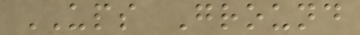UPS Ground
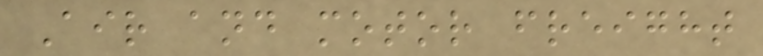Air and motor freight
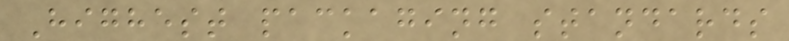Highest packaging standards
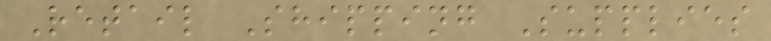Retail Shipping Supplies
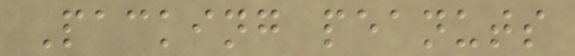Packing peanuts
